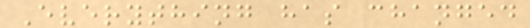Everything has changed
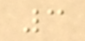3
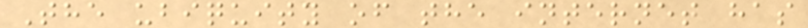The ubiquity of the internet has
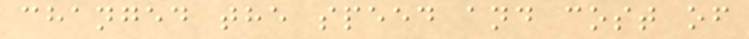changed the speed and cost of
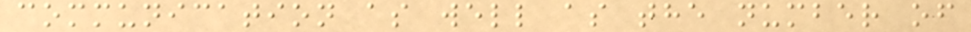communication as well as the number of
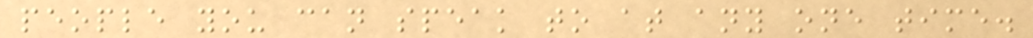people you can speak to at any one time.
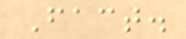Fact.
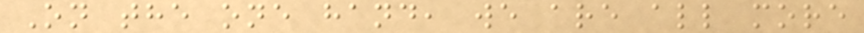On the one hand, we are all more
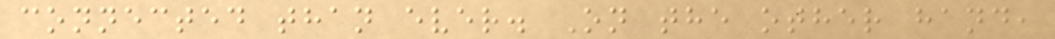connected than ever. On the other hand,
